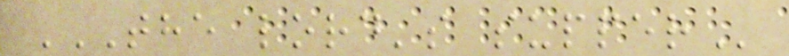THE LORD'S SUPPER
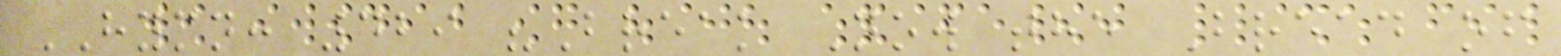HYMN: 429 "Break Now the Bread of
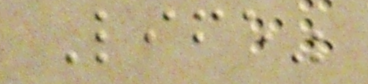Life"
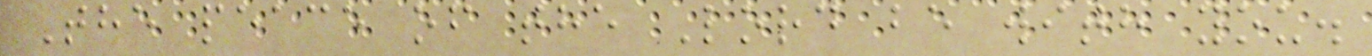The peace of the Lord be with you.
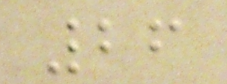26
